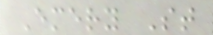Emery St
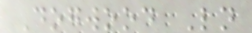Dogwood Ln
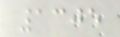1305
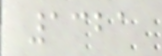1321
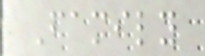Family
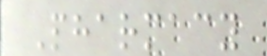Pharmacy
